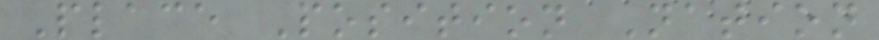Place Position Nation
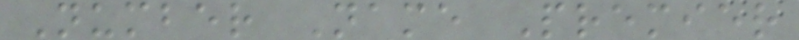Number Name Premier
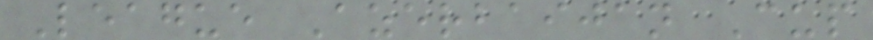League Azerbaijan Cup
